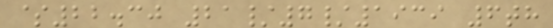$22.30 21/7/1939 6th
